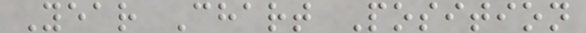Year Chart Position
